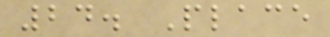24. Place
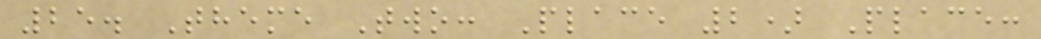25. Theme Two: Place 2) Place:
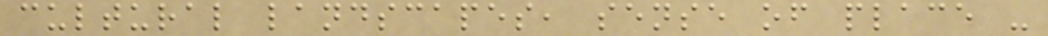cultural landscapes, sense of place -
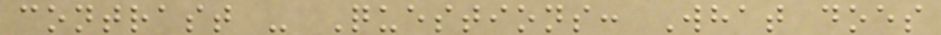contrast - Questions: What does
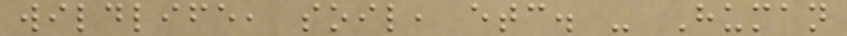wildlife, soil, etc. - Human
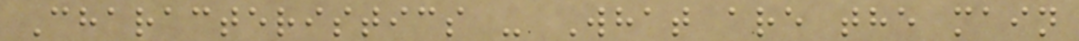Characteristics - What are the main
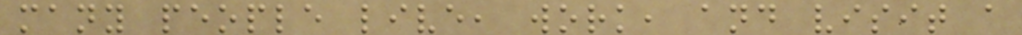many people live, work, and visit a
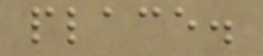place.
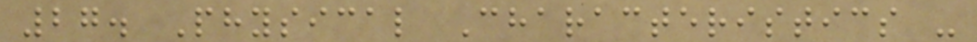27. Physical Characteristics -
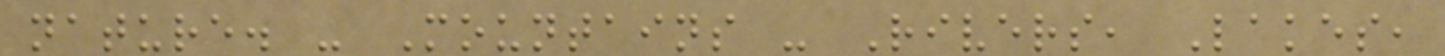nature. - Mountains - Rivers, Lakes,
